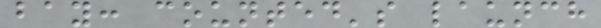bay: counted's launch
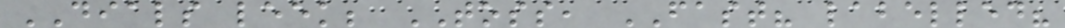DIALS leek; TOSS, FAST? labelled?
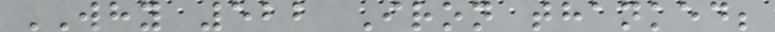WHY 522 Iron thanked;
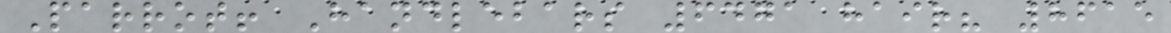Parrot! Handlebars 6471 hair? 8615
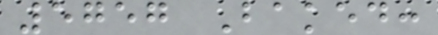5757 Baked:
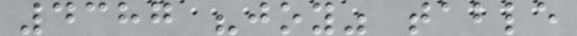4387 "joy" table
